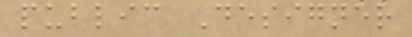public Designer
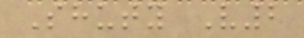Shuty V2
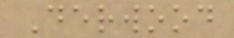Derwood
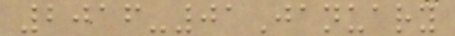2016-01January
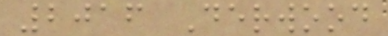2016 Derwood
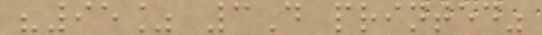"95% 3D printed"
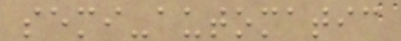semi-automatic
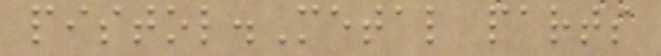pistol.Metal parts
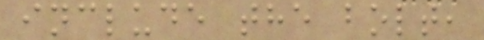include the bolt,
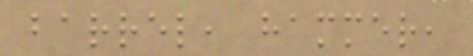barrel, hammer,
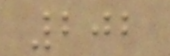202
